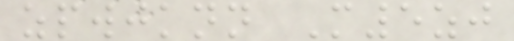zpwjknn M5zj
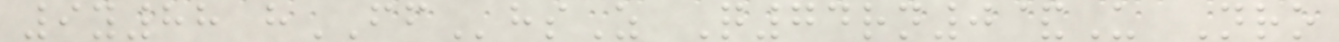9y88 hFFhsZ Q74rn0&U Nro
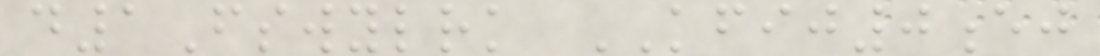d1Fswylrk KFIJ0ej
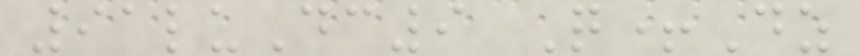91luDc9 Q+Dz
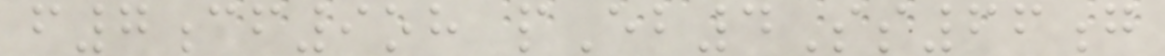f7cf9oh pEb4Ss66g
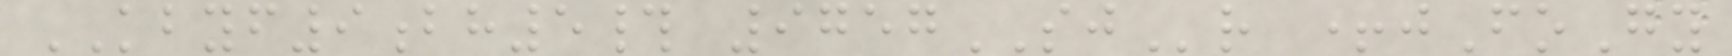KBYF9bh5# 9757SJr +jFoGy
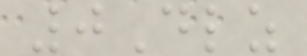0Dlz
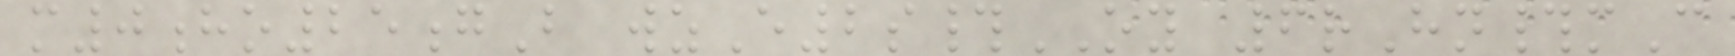m0ho25gB wzE2s#OY 6rHn#mC
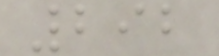292
